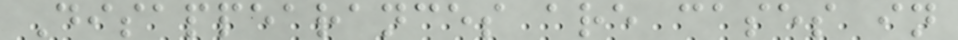Disappearances are cases in
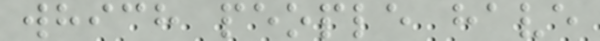which people have
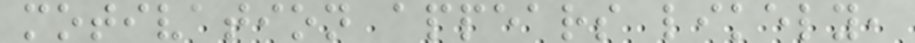motivation appears likely,
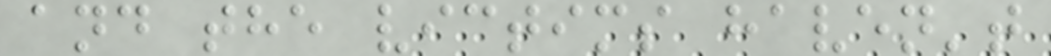and the victims haven't
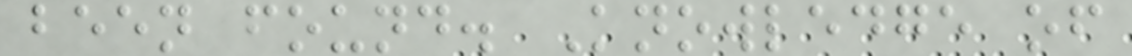been found. Knowledge of
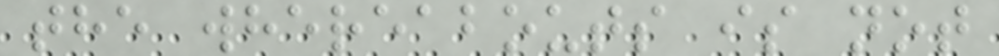the whereabouts is not
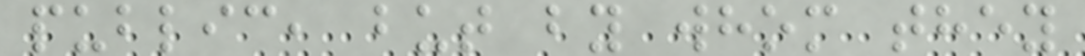public, but by whom they
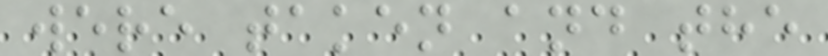were taken and the
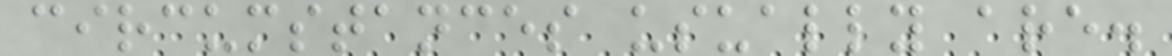circumstances usually are.
